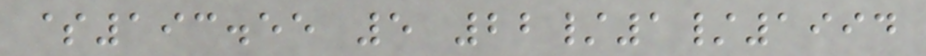$193.55 5 22/1/1994
